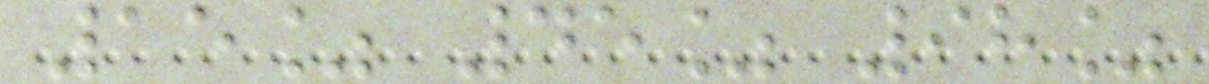15% 45% 98%
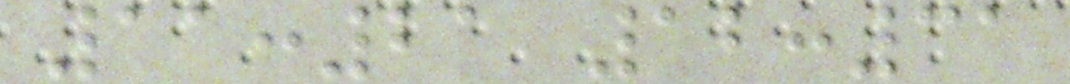11:21 12:31
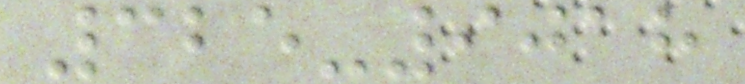325-9018
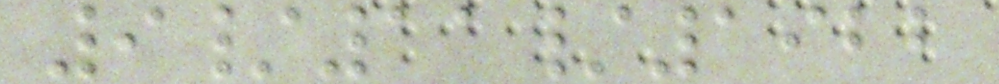9/11/1922
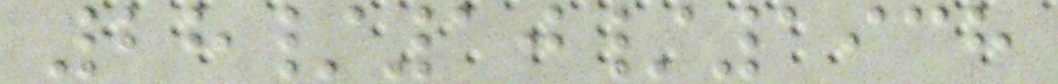28/10/1938
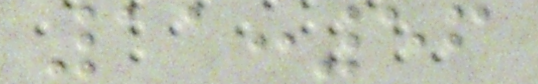11:56
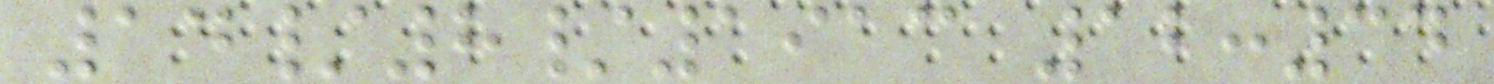14/8/1913 12:34
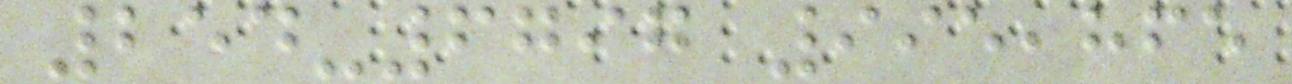254-6797 995,865
